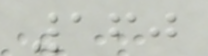160
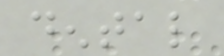dental
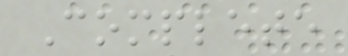Complete
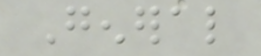General
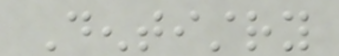Dentistry
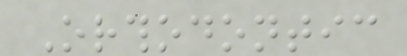Orthodontic
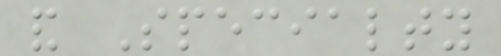and Specialty
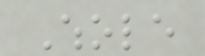Whole
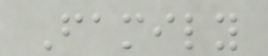Family
